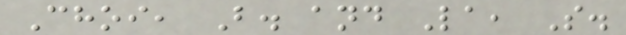Choi, B. and La, S.
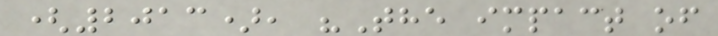(2013), "The impact of
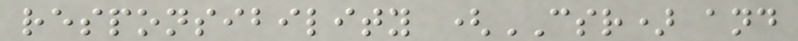responsibility (CSR) and
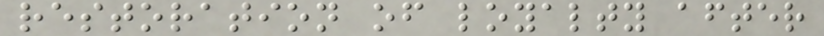restoration of loyalty after
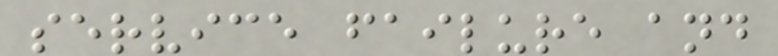service failure and
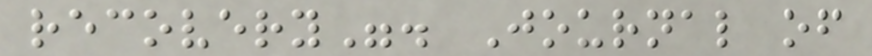recovery". Journal of
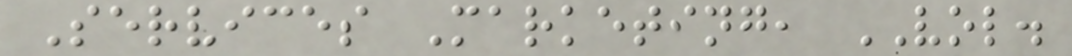Services Marketing, VOL.
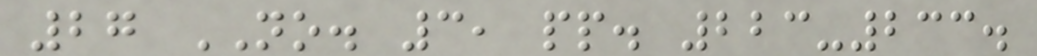27 NO. 3, pp. 223-233.
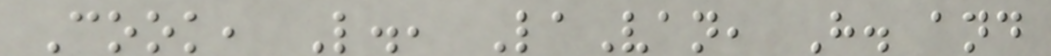Cook, L., LaVan, H. and
